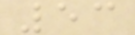53
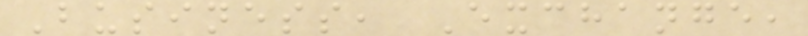Business, Exchange,
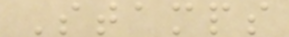Stamps
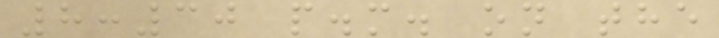8:30 p.m. on the
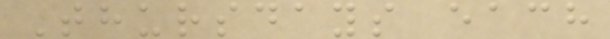Thursdays each
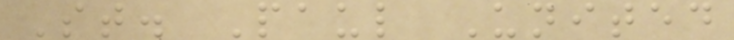St. Paul United
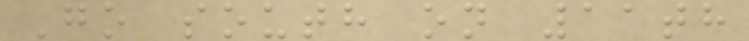Go south on 11th
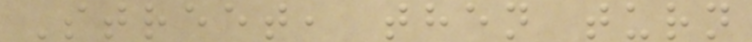Street, then turn
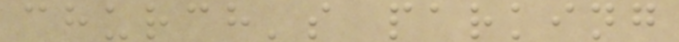church's parking
